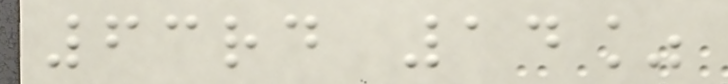63rd 14%
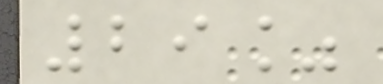29%
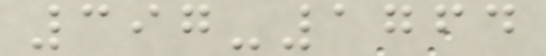397-1764
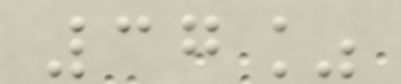37%
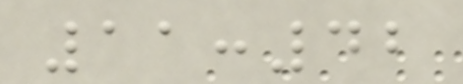11:42
